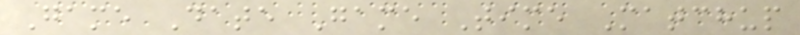Game Date Game Time Matchup
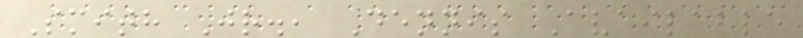Smith Jr., Dennis Available
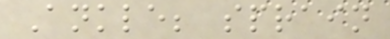Ankle; sprain
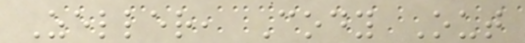Zeller, Cody Out
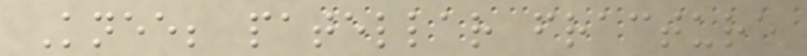Knee; patellar fracture
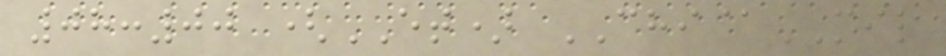08:00 (ET) CHI@MIL
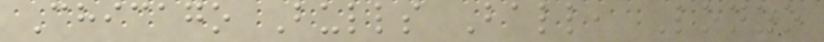Chicago Bulls Ball, Lonzo
